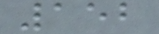152
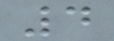4
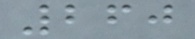260
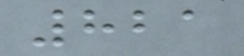821
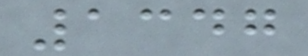1347
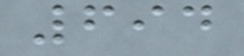694
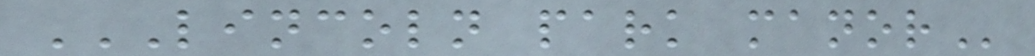LINCOLN PARK MANOR
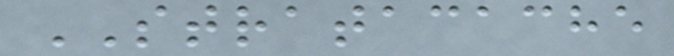STRATACACHE
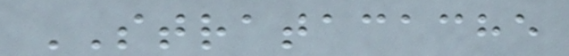STRATACACHE
